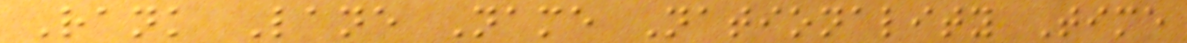Rank Lane Name Nationality Time
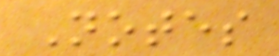Notes
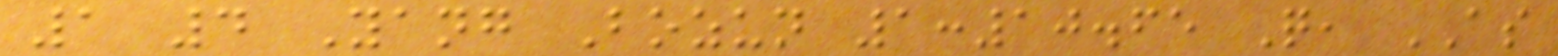1 4 Yang Bozun 1:10.65 Q, AS
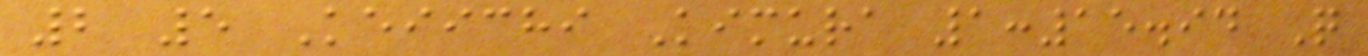2 5 Keiichi Kimura 1:15.94 Q
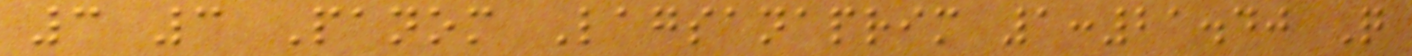3 3 Panom Lagsanaprim 1:21.40 Q
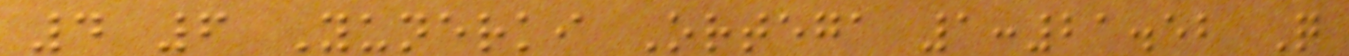4 6 Yunerki Ortega 1:21.52 Q
